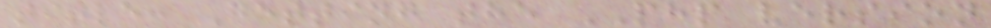title: Getting the PHP version
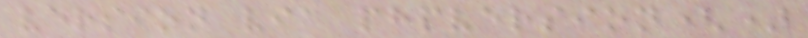version via phpversion()
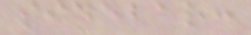sidebar:
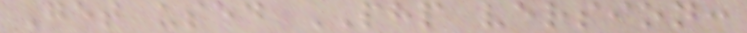Get used PHP version:
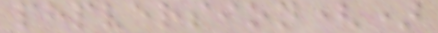phpversion()
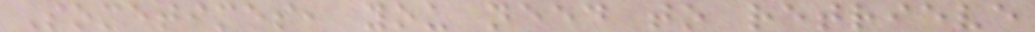Sometimes, you need to retrieve
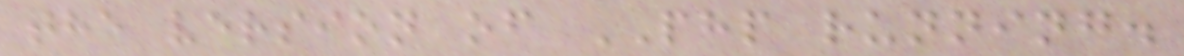the version of PHP running.
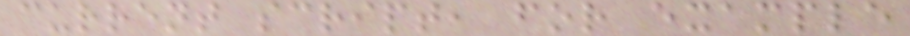current script, for example
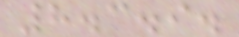8.3.9.
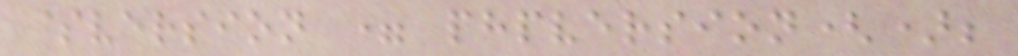$version = phpversion();
